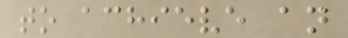to achieve an
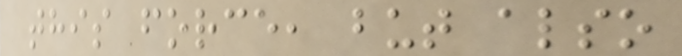this force, but also
